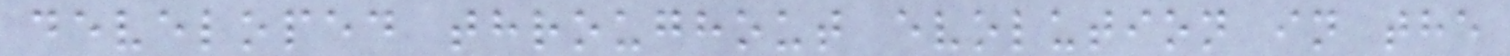developed throughout evolution in the
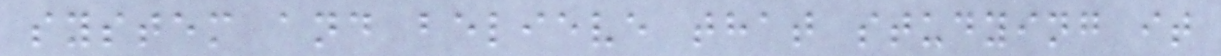system and believe that studying it
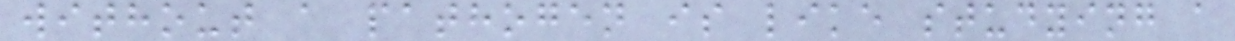without a pathogen is like studying a
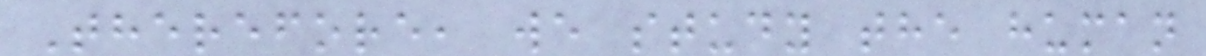Therefore, we study the human
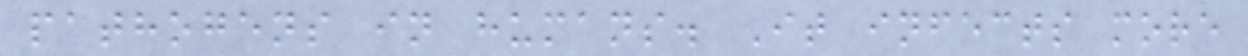pathogens in humans. It infects more
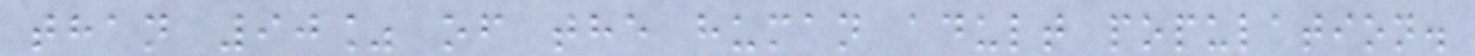than 90% of the human adult population.
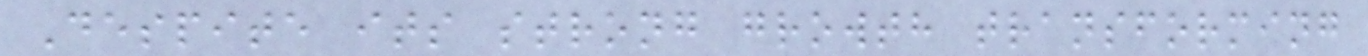Despite its strong growth transforming
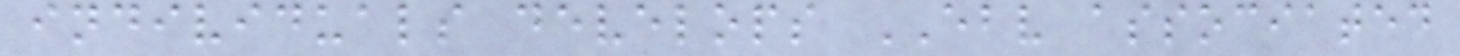individuals develops EBV associated
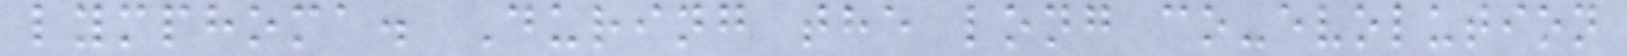lymphoma. During the long co-evolution
